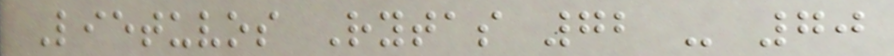Lietuvos Rytas 72 - 70
